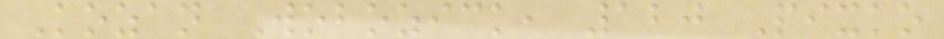Kozan Wobozick, 120 Pixko
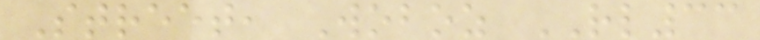Street, Woboz RL33
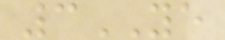3YE
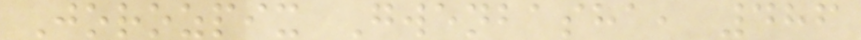Jorozpix Gwenbasha, 486
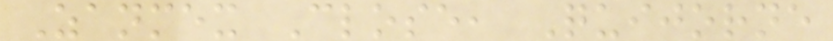Zanmex Close, Quijorne
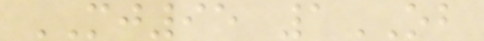MJ95 1OB
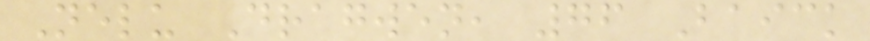Nelu Dragwen, 76 Baick
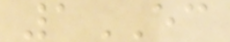1EC
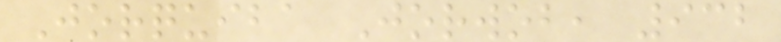Jorquiba Jorwob, 932
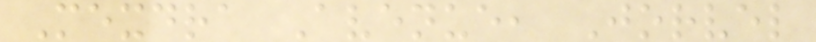Mexdra Avenue, Jorvel
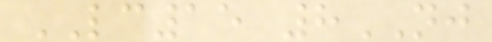LC15 8NJ
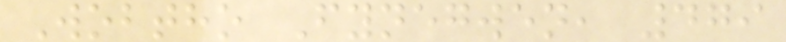Wobtho Fynegwen, 479
